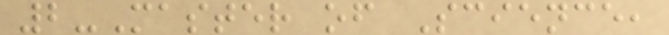2-Master of Science,
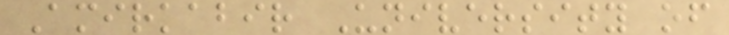Amirkabir University of
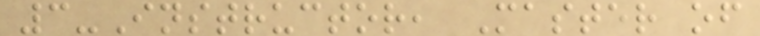3-Instructor, Master of
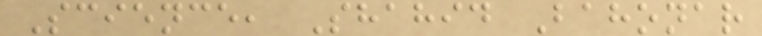Science, Shahid Bahonar
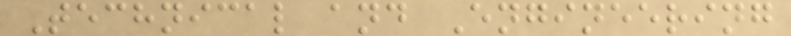Technical and Engineering
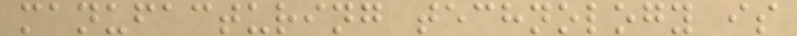manufacturing technology is
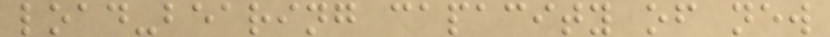load-bearing capacity of new
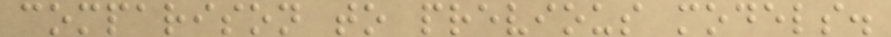comparison to previous models.
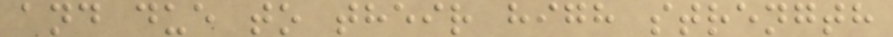and due to their high strength
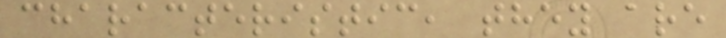characteristic, they are
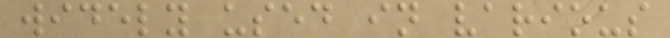widely used in various
